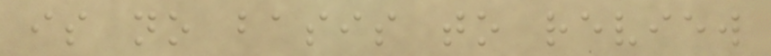is no basis to review
